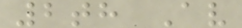2th Av
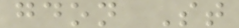gdon St
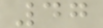47
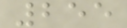255
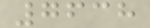7638
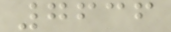7636
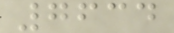7634
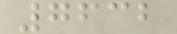7632
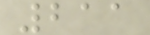211
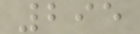295
